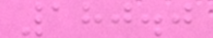180.0
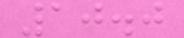10.0
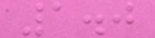1.0
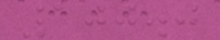100.0
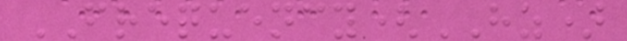FREQUENCY(HZ)
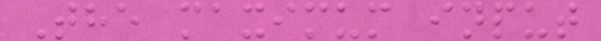The maximum input
